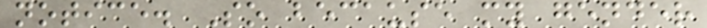notice. So because my gender
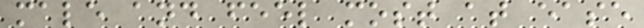male and feel most at ease
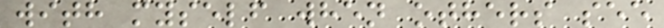with myself when others see
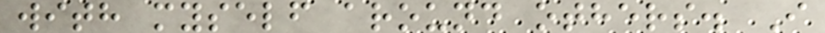with myself around others. I
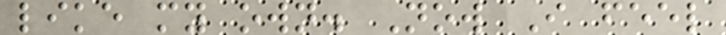like my own. Now I feel
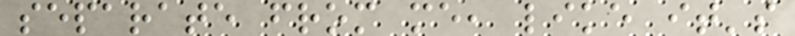separate from me, like it's
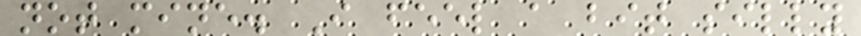not mine. I feel a bit silly
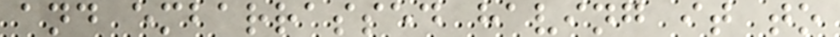and embarrassed having it to
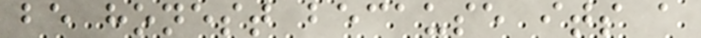be honest because its a
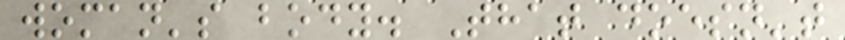woman's body. That doesn't
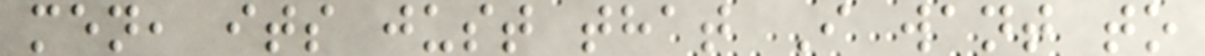men, its just that I want to
